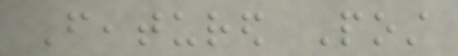Featured Post
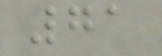71
